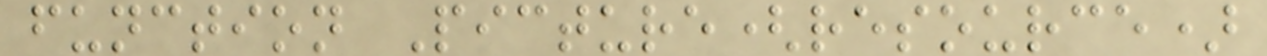function Picture(resource)
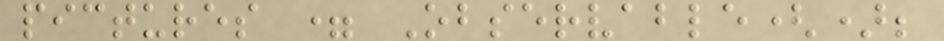pictures = Observable();
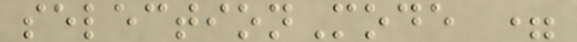selectionMode =
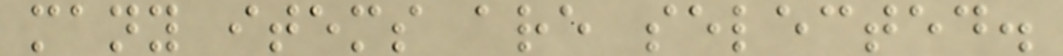many items are selected.
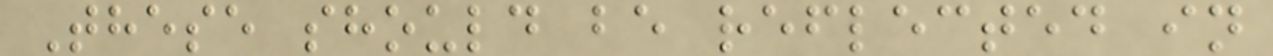These should be reflected in
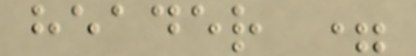header =
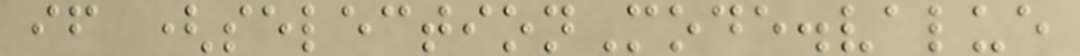if (selectionMode.value
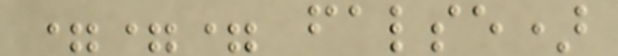=== false)
